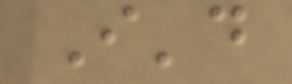I'd
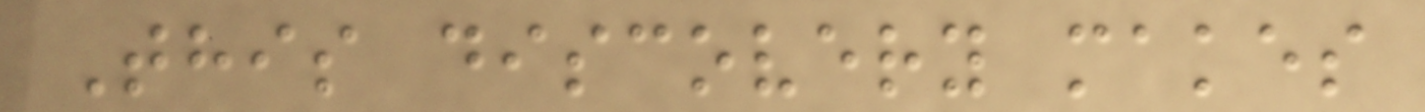This discovery makes
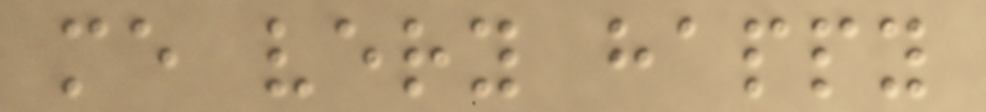me very happy
